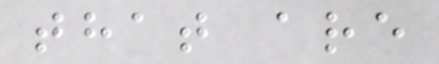that are
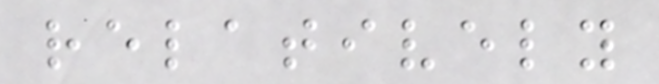relatively
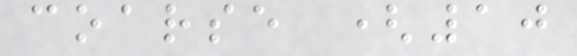coarse (10
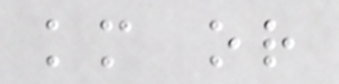km or
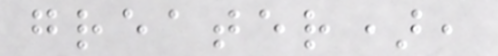greater),
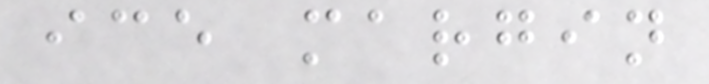ice margin
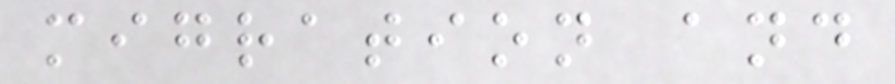migration and
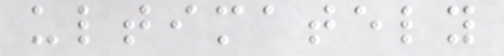ultimately
